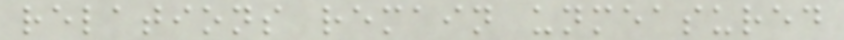relations remain unmeasured
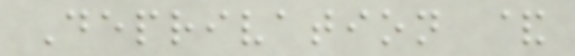Deprivation &
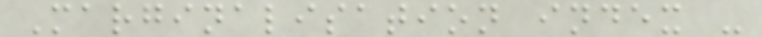Marginalisation index -
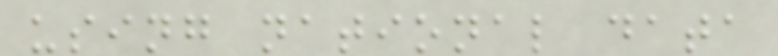using national data
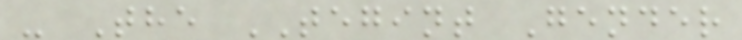- The TEGINT Gender
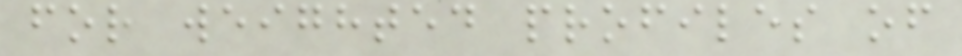for weighted profiles of
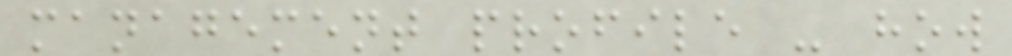management profile - how
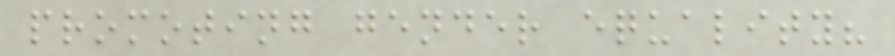promoting gender equality?
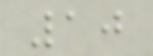10
